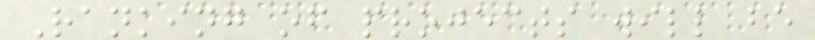Ranking of projects will be
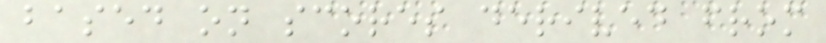based on scores derived from
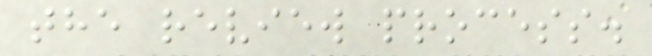the review process.
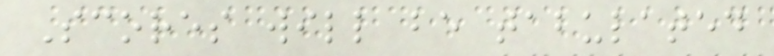Scores will be tabulated
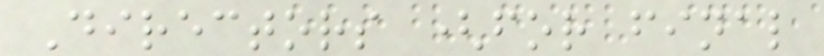Directors (for final
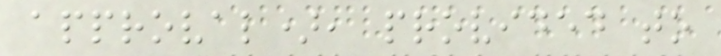approval), provided to
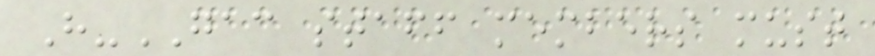H-GAC staff members must
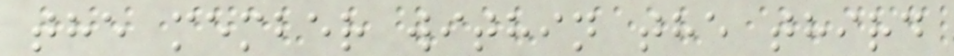the member within the third
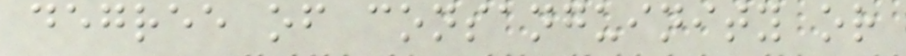degree of consanguinity or
